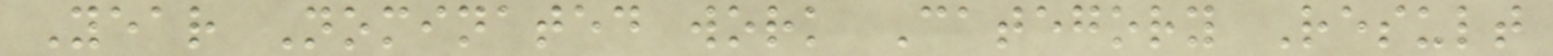Year Nominated work Category Result
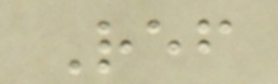Ref
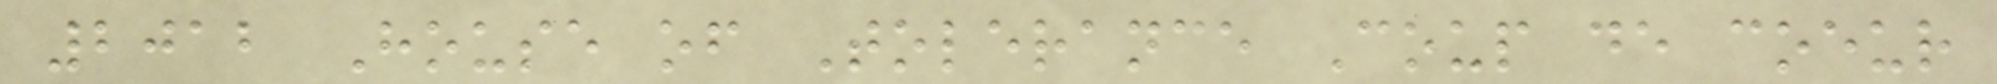2012 House of Tolerance Coup de coeur
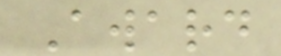Award
